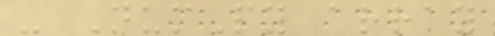- NumPy array
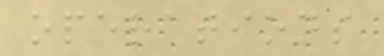operations
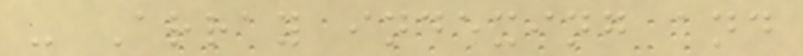- Array indexing and
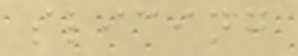slicing
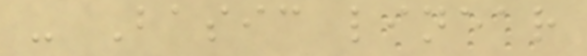- Basic linear
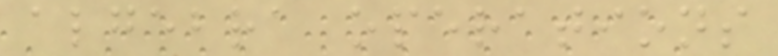algebra operations
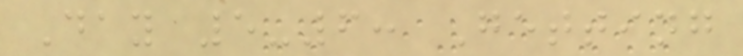Day 5-6: Getting
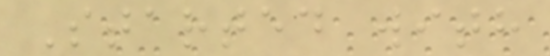Started with
